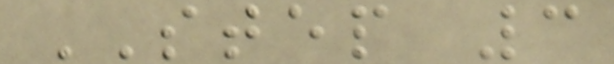STEP 3
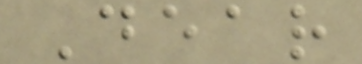Dear
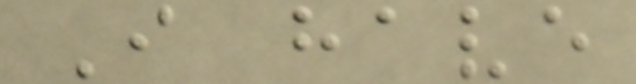I have
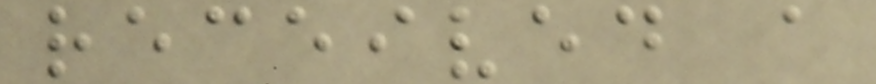received a
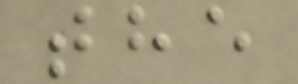the
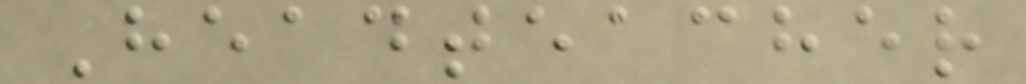Headteacher
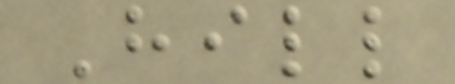Hill
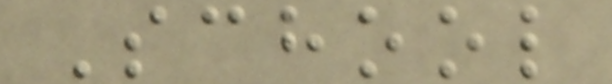School
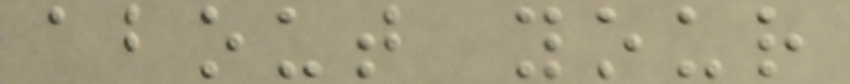about your
